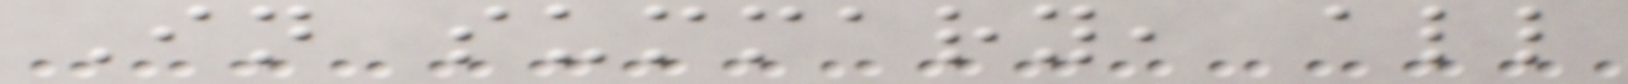In summary, all
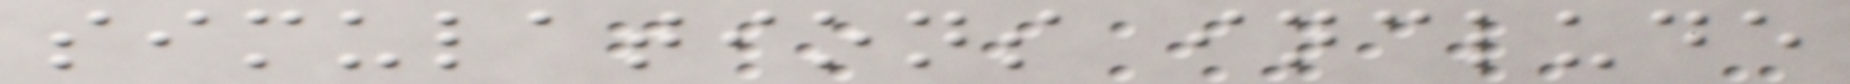simulations include
